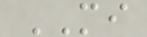MI
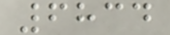6834
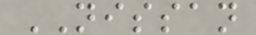NISSAN
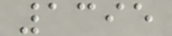1395
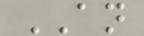AN
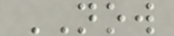NOW
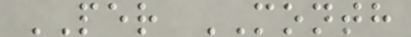PER MONTH
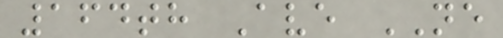164th Ave NE
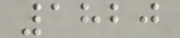1820
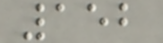152
